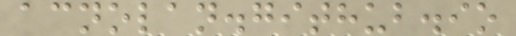acnolan.github.io
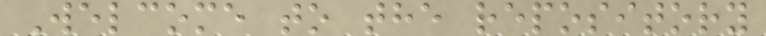Welcome to the repository
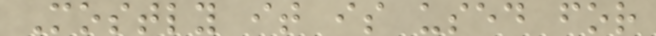Mostly it is used for
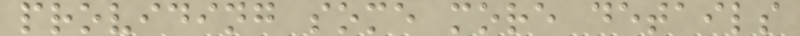providing some more details
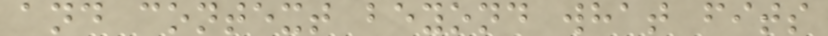and context beyond what fits
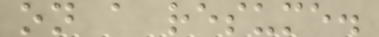on a resume.
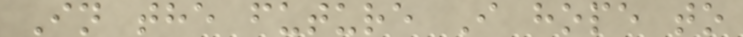In the future I hope to
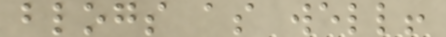blogs as well!
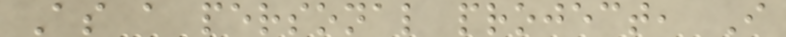As a personal project, I
